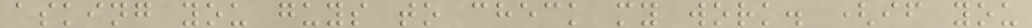asking you guys to check my work. (if you
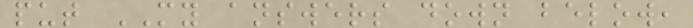put MY answers down below,
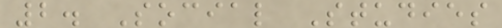2. Social Studies
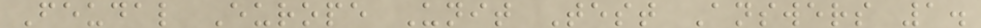Feudal Europe Unit Test Answers 1.
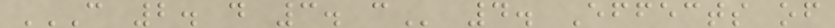C 2. D 3. C 4. Effects of
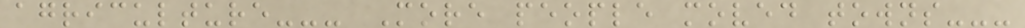agriculture--- More people moved towns---
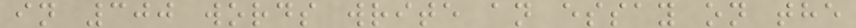in 300 words write an essay on the
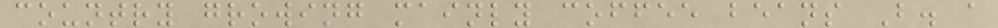country growing mainly coffee beans B. a
